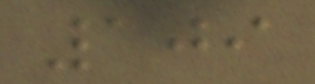109
